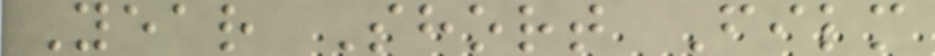Year Short Film
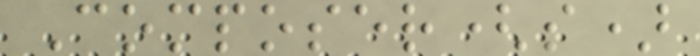Composer(s)
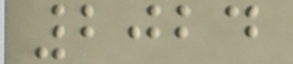2024
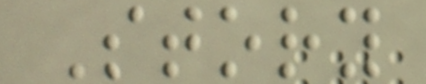Story
